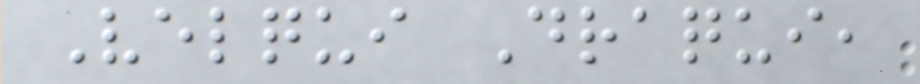Velqui Draqui,
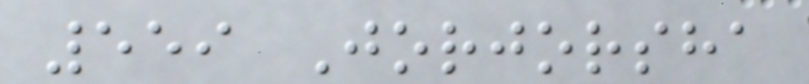559 Jorjorsha
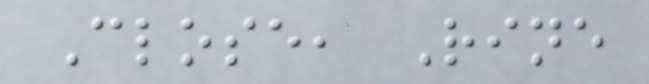Close, Rine
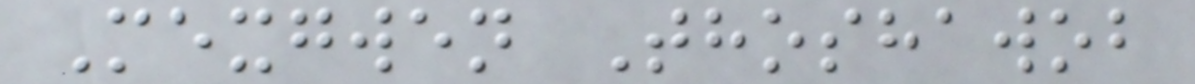Mexgwen Thoshawob
